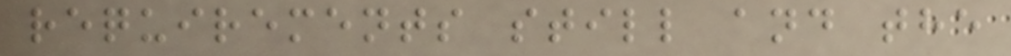requirements still and the
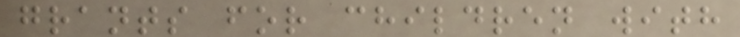grants for children with
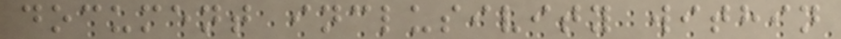document inclusivity within
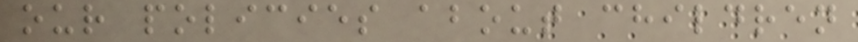our policies about children
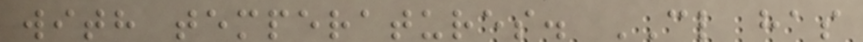with temperatures. CL has
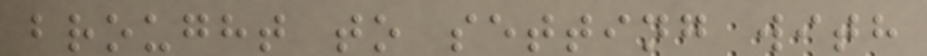brought to setting with
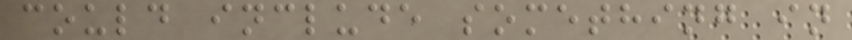could include something in
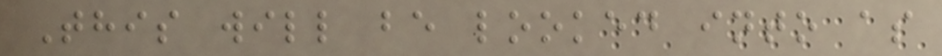This will be looked into as
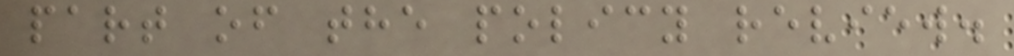part of the policy review.
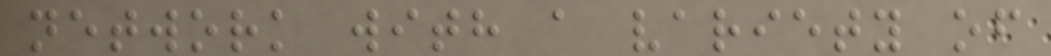network with a variety of
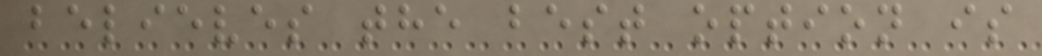believes the best option is
